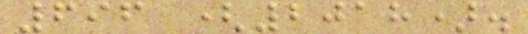696 (2018).
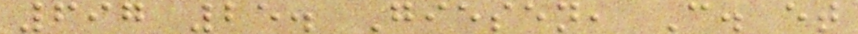697 25. Giesen, C. et
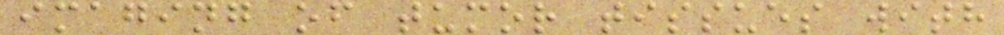imaging of tumor tissues with
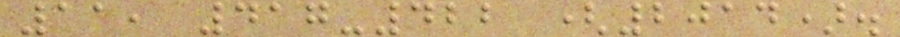11, 417-422 (2014).
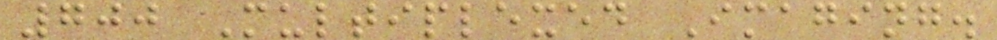700 Multiplexed Imaging.
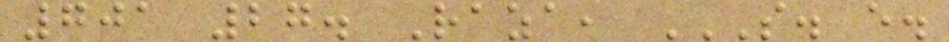701 27. Raza, S. E.
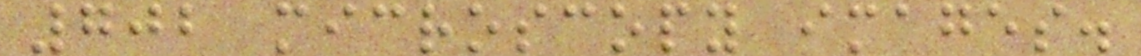702 microscopy images.
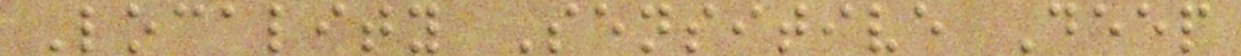Locality Sensitive Deep
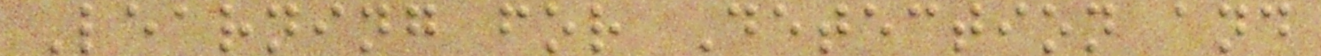Learning for Detection and
